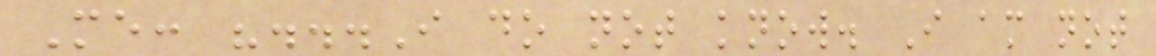Me: "...I do not know. I am not
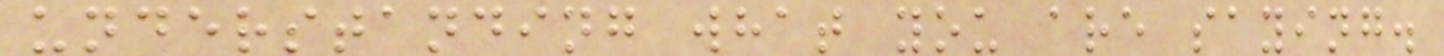understanding what you are saying.
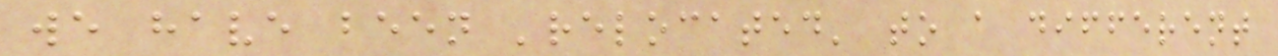we have been 'relocated' to a different
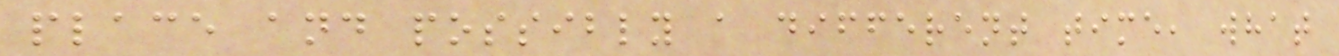place and possibly a different time, what
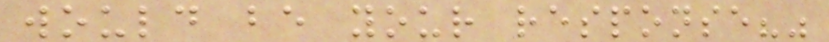would be your response?"
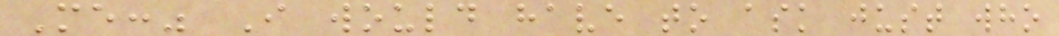Me:" I would have to ask just who
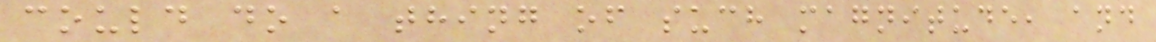could do a thing of such magnitude, and
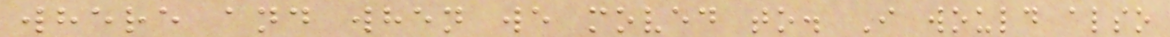where and when we moved to. I would also
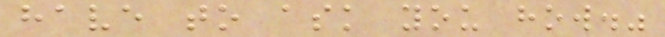have to ask you how."
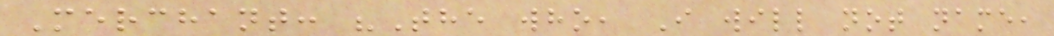Merchant: "The who, I will not name,
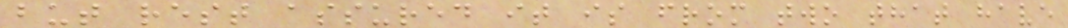but rest assured it is from two that have
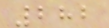282
